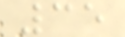35
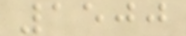1500
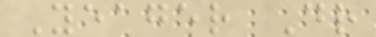Yeager Dr
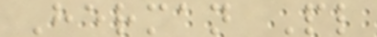Herman Pl
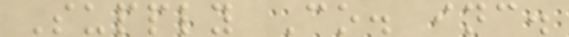Supply Co. inc.
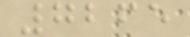7265
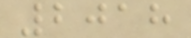2018
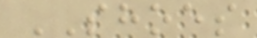SHOES
